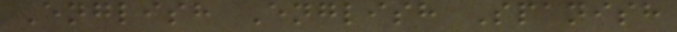English English Spanish
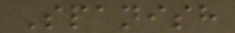Spanish
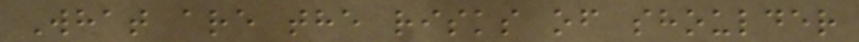What are the risks of shoulder
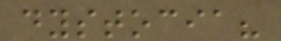dystocia?
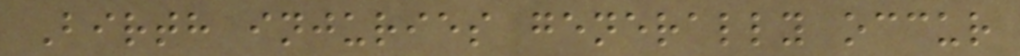Birth injuries generally occur
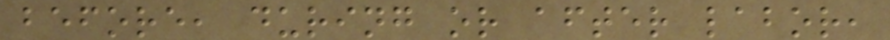before, during or after labor,
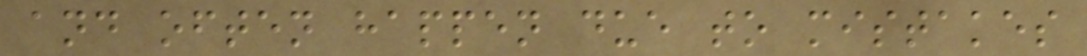and often happen due to mistakes
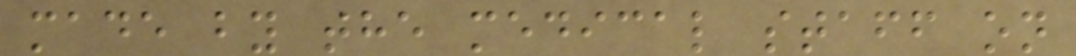made by the medical staff on
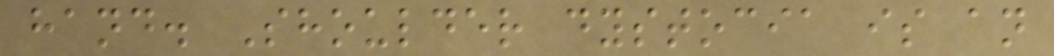hand. Shoulder dystocia is an
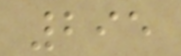295
